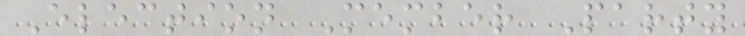Election Member Party
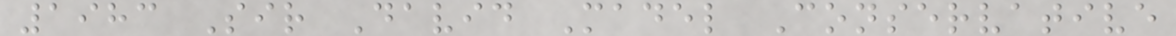1983 Sir David Madel Conservative
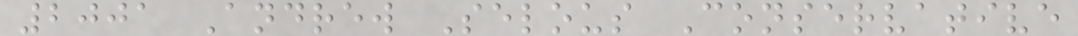2001 Andrew Selous Conservative
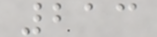213
